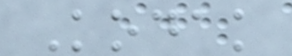Kodak
